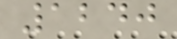1240
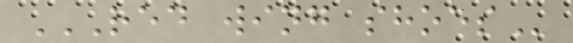RED WING SHOES
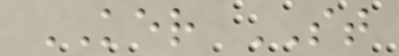KER ST
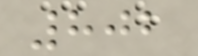802
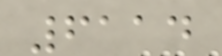6114
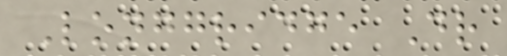Longgridge Dr
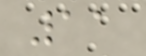11
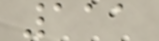111
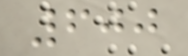600
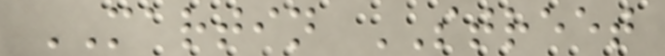MARTIN STREET
